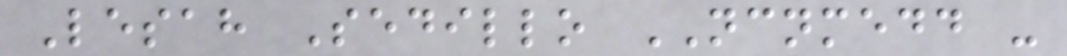Lesah Sedillo NCNMEDD -
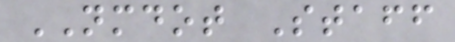NMDOT Staff
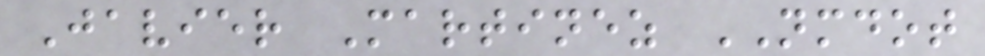Javier Martinez NMDOT
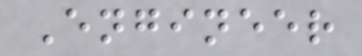Engineer
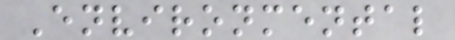Environmental
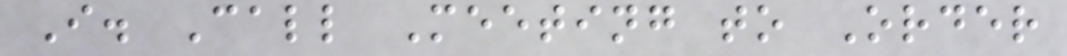I. Call Meeting to Order
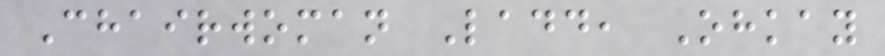Chairwoman Ladd, Ohkay
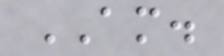AM.
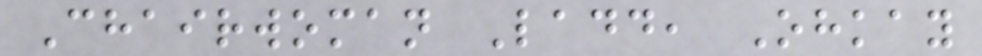Chairwoman Ladd, Ohkay
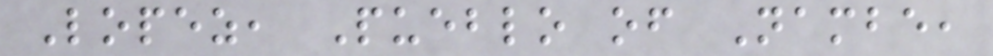Lopez, Pueblo of Nambe,
